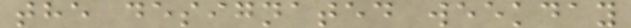the designated weekday
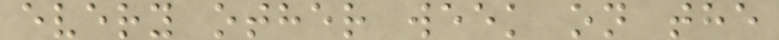every other week on the
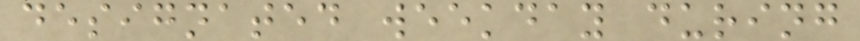designated weekday during
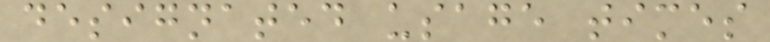designated usage times
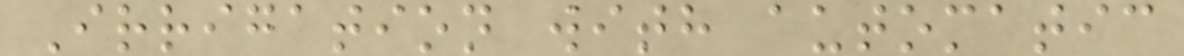Irrigation with automatic
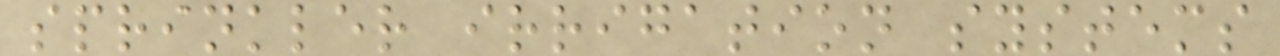sprinkler irrigation systems
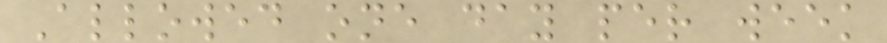Allowed one day per week
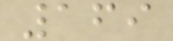169
